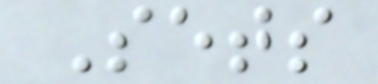Sets
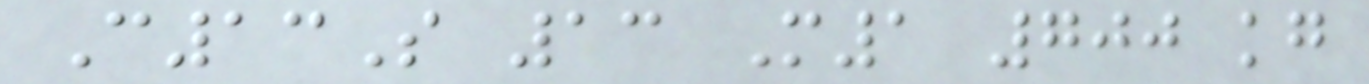C13S 13 M1 700 kg
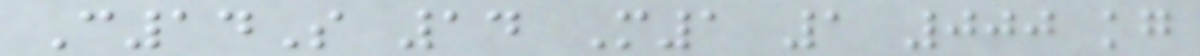C14S 14 M1 1 000 kg
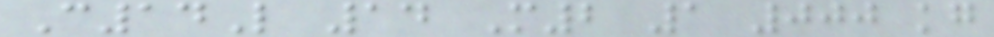C14L 14 M2 1 000 kg
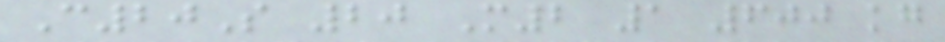C20S 20 M2 1 600 kg
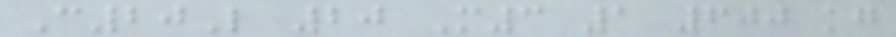C20L 20 M3 1 600 kg
